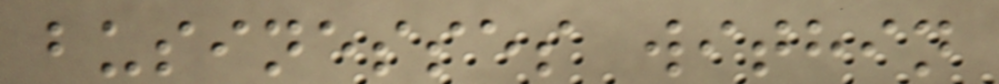businesses within
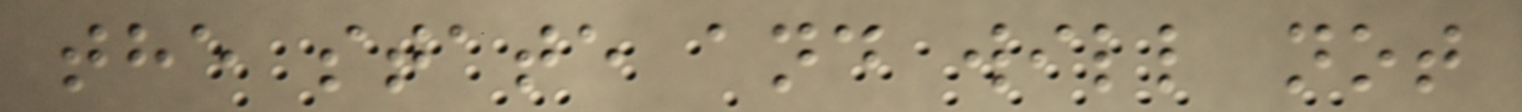the state and will not
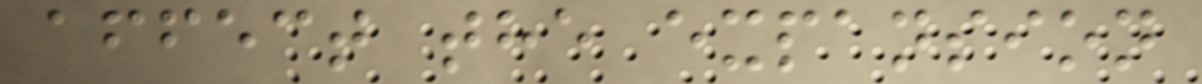affect the expansion
